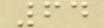64
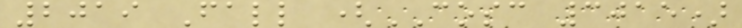2019 Fall (COSC 3015)
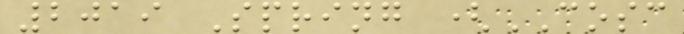2019 Spring (COSC
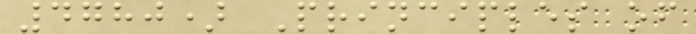4780) Principles of
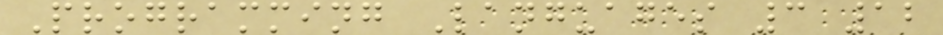Programming Languages 3 12
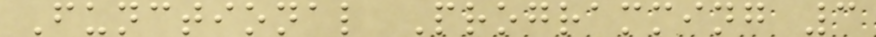Functional Programming 3
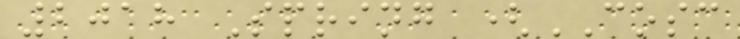2018 Spring (COSC
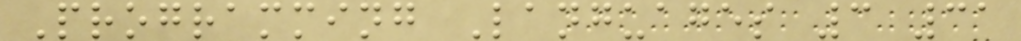Programming Languages 3 31
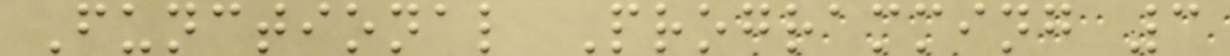Functional Programming 3
